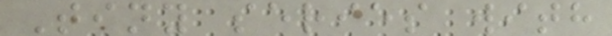Tiny series with
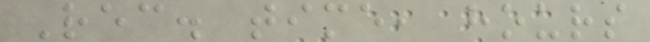Rec. time, hours
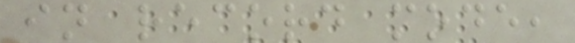in record mode,
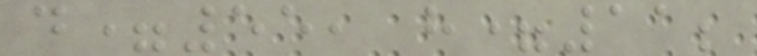d=55, h=11;
